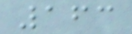163
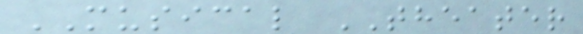MUSICAL THEATER
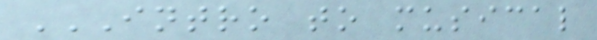INTRO TO MUSICAL
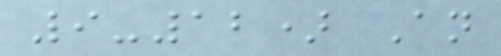9-12) An
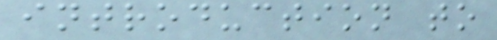introduction to
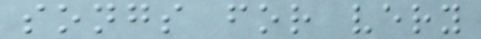songs for very
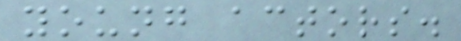young actors.
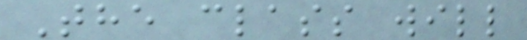The class will
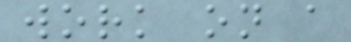work on a
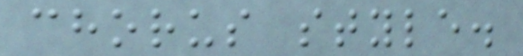chorus style.
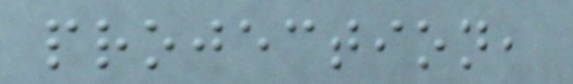projection,
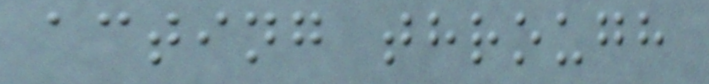acting through
